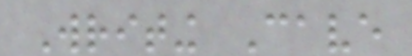Writing Cave
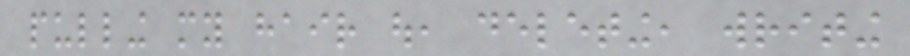pulling my hair out, deleting, writing
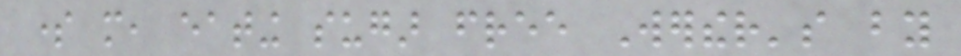some more, eating sugar free Werther's by
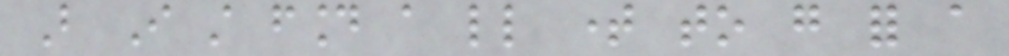But I still found a little time to go for a
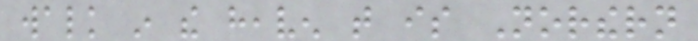walk in the heaven that is Northern
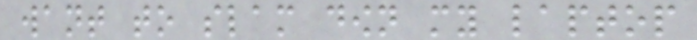want to slam down my laptop
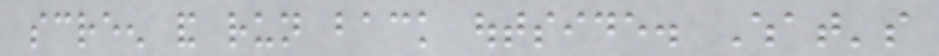screen and run back outside. What's
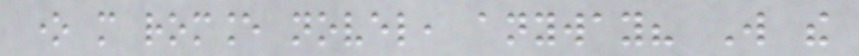one more romance novel, anyway? Will the
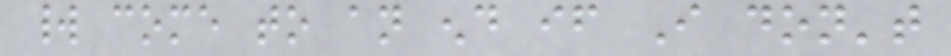world come to an end if I don't
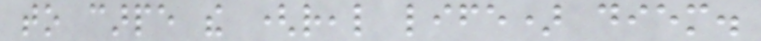to carpe the (real life) diem.
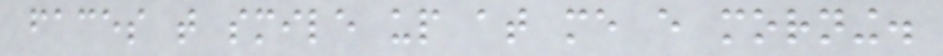faces that smile up at me every morning.
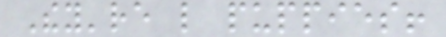They're like puppies!
